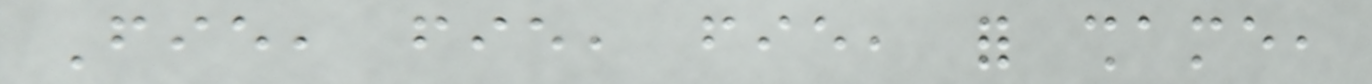Fie, fie, fie, for shame,
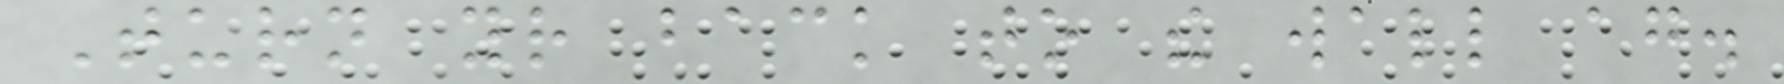Turn your back to the wall again.
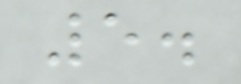5.
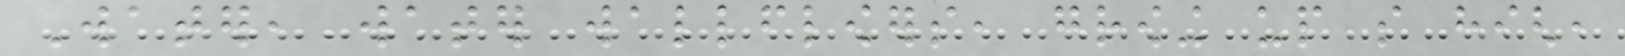Water, water wallflowers, growing up so high,
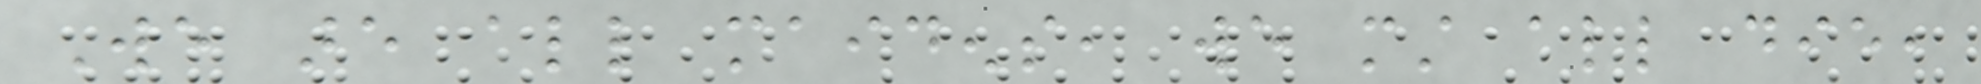We are all maidens, we must all die,
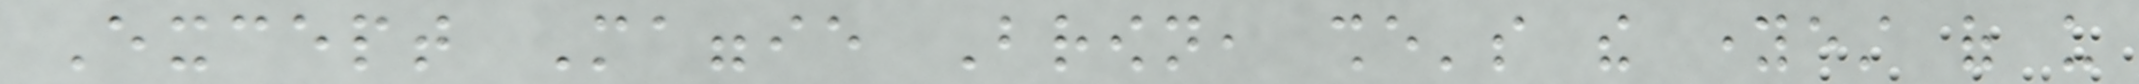Except Maggie Brown, she's the youngest of us
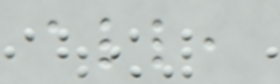all,
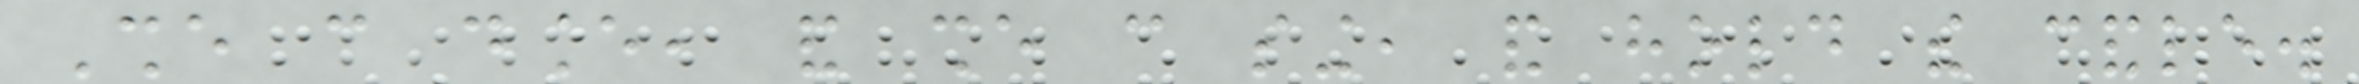She can dance, and she can sing, and hold the candle.
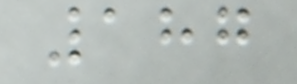187
